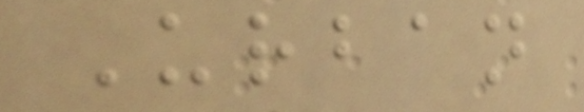Urban
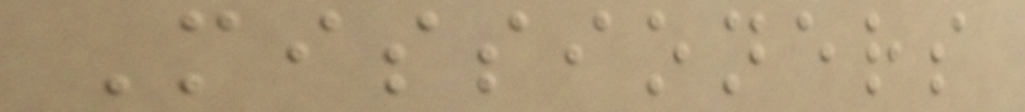Missioners
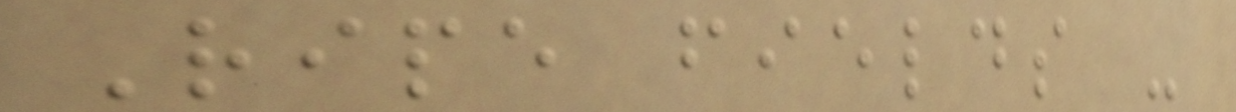Ripe fields -
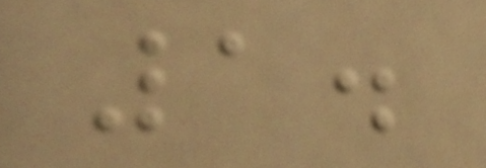1.
